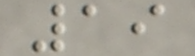19
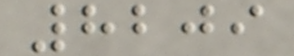8209
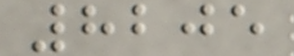8205
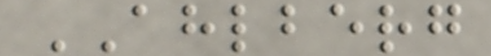AHLBERG
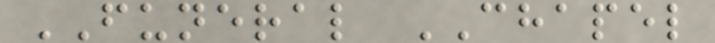FUNERAL CHAPEL
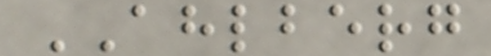AHLBERG
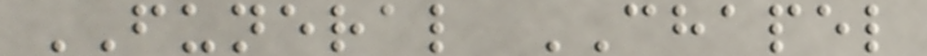FUNERAL CHAPEL
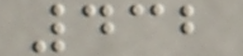432
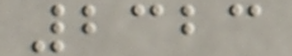2323
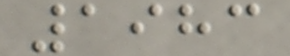1983
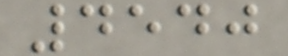4540
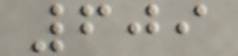609
